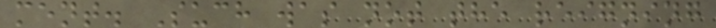ment. Such was not the reigning
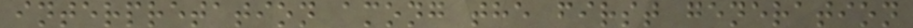interpretation among the first generation
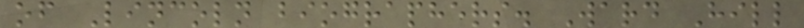of Lincoln biographers. Ward Hill
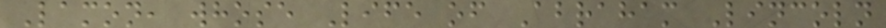Lamon, whose Life of Abraham Lincoln
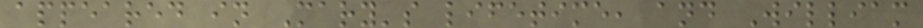appeared in Mary's lifetime, and William
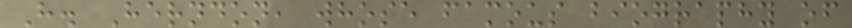H. Herndon, whose famous biography of
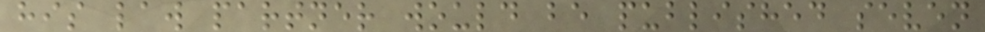his law partner would be published seven
